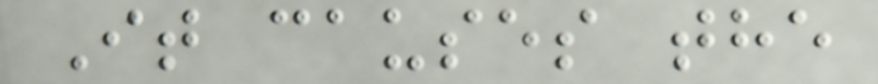It causes the
